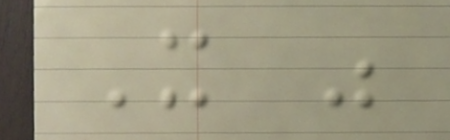It was
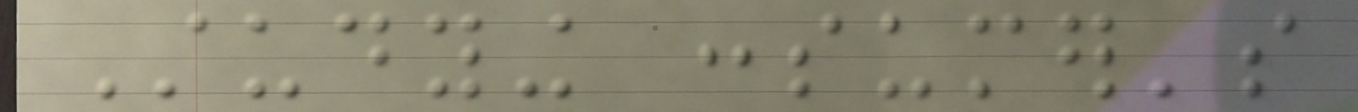Studying consumer's
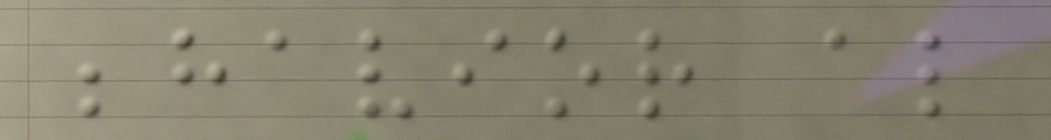behavior also
